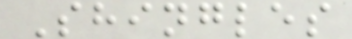Shingles
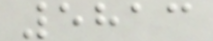5813
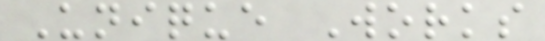Unique Works
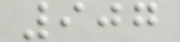907
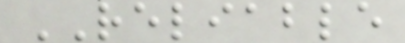RELIABLE
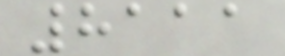8111
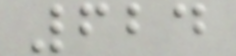624
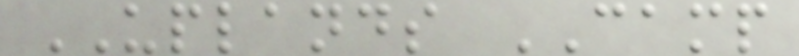UPLANDS CAMP
